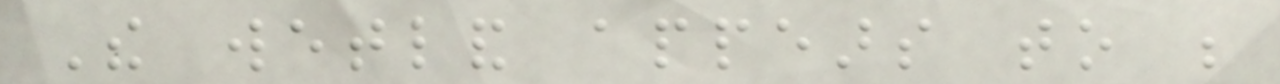The wetland appears to be
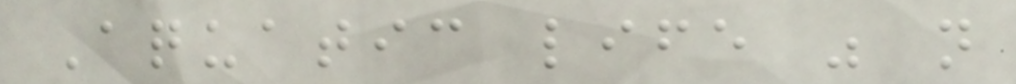Aquatic life was not
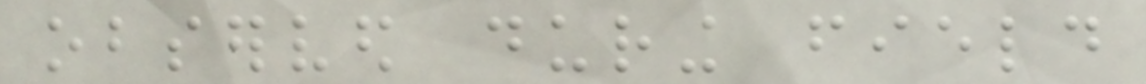observed during field
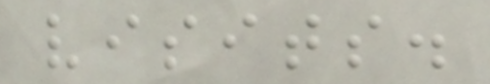visits.
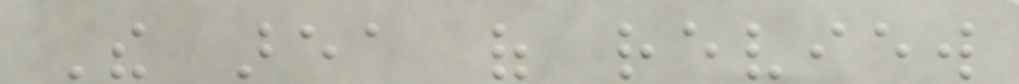The area of review
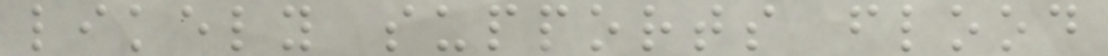likely supports flood
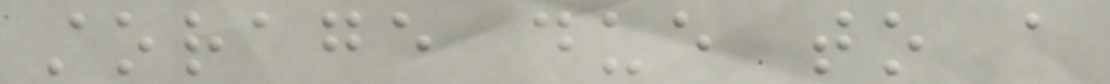storage due to a
